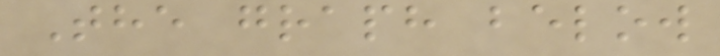The graph below
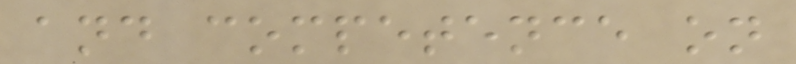and competence on
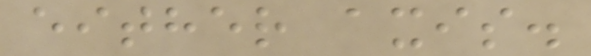either axis.
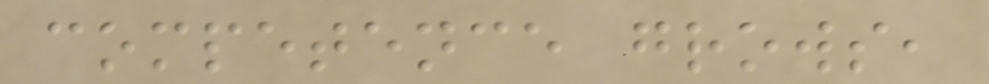competence grows,
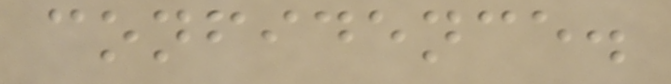confidence.
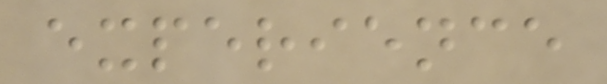experience
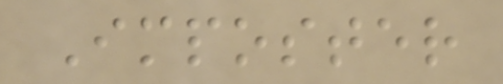Imposter
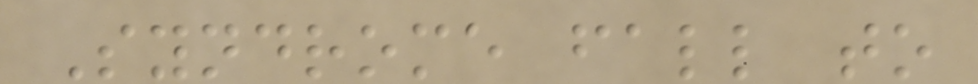Syndrome fall to
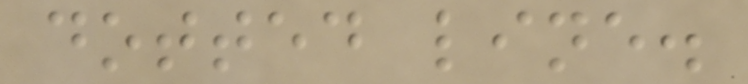dotted line.
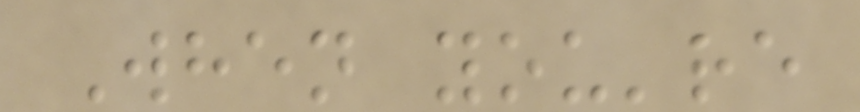When you're
